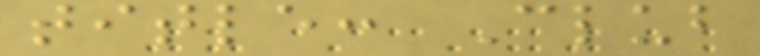title: Club
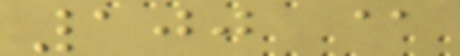100 @
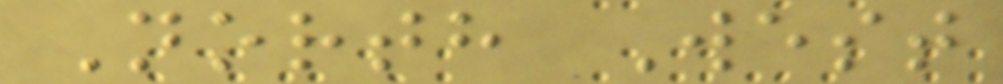North West
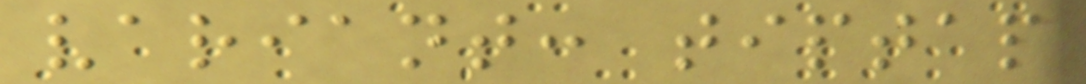variant: tiptap
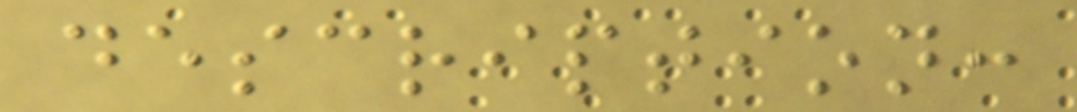description:
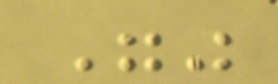""
